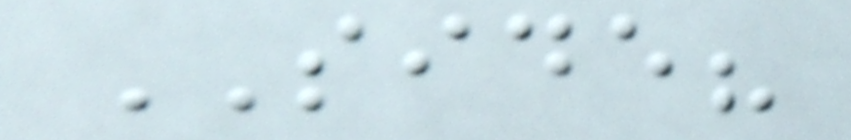SIDE?
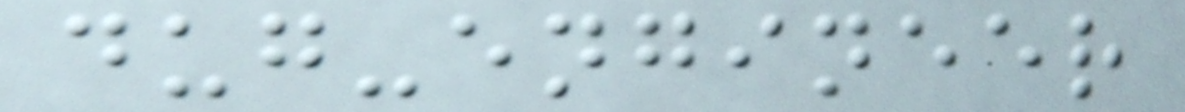dug-engineer
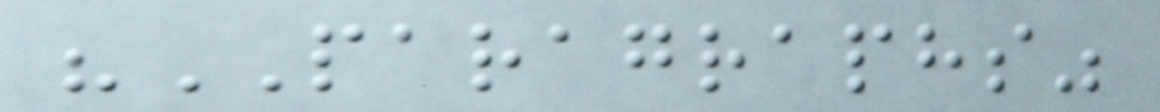"PARAGRAPHS"
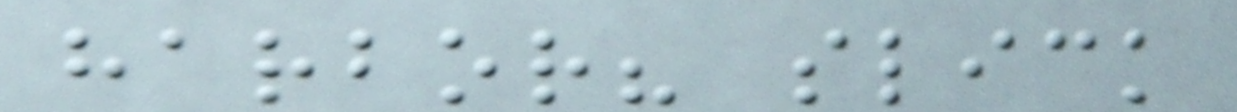harbor? slick
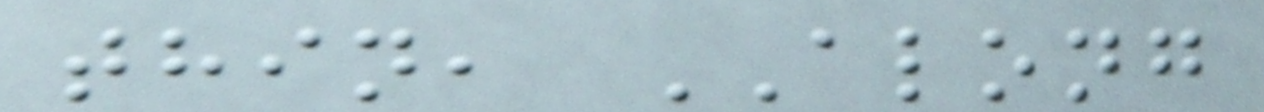thin, ALONG
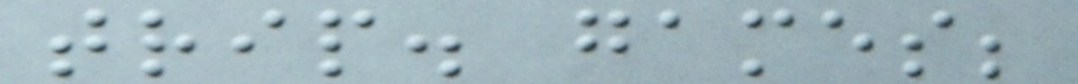trip. games;
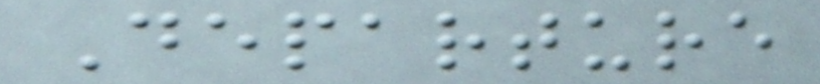Departure
